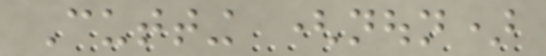Cutting (noun)
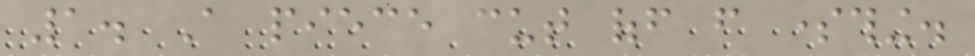1. A piece cut off from something.
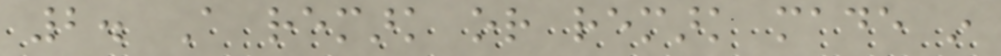2. A remark or remark made in
